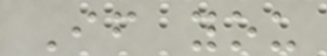If you
